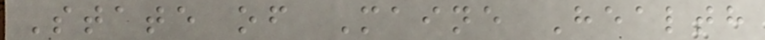State of Maine Health
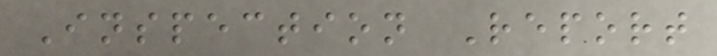Inspection Report
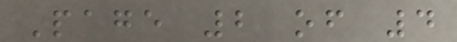Page 2 of 4
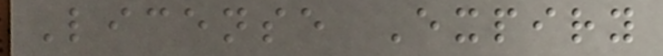License Expiry
